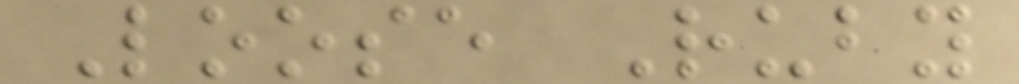Loose Ruby
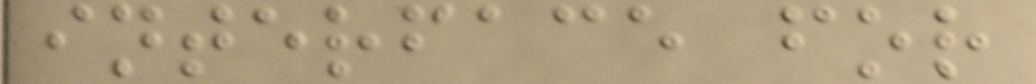interface for
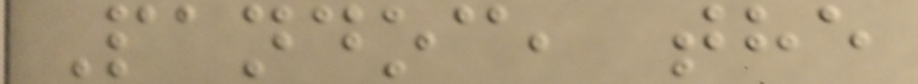Pandoc, the
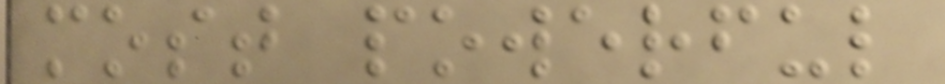most powerful
